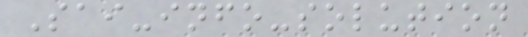Sai-info-solution
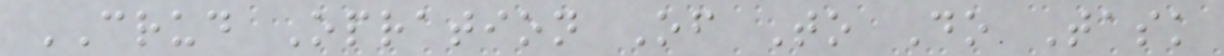CRUD Opration Of To Do Task
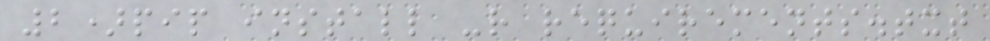2)pip install -r requirements.txt
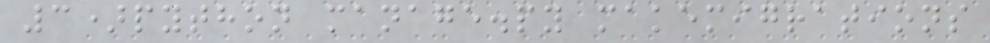3)python manage.py makemigrations
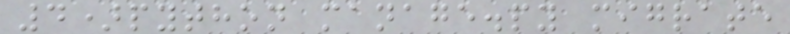4)python manage.py migrate
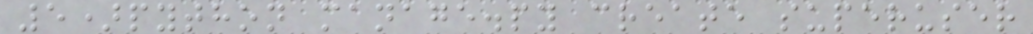5)python manage.py create superuser
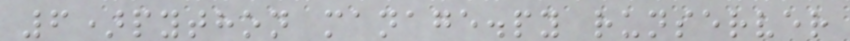6)python manage.py runserver
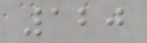120
